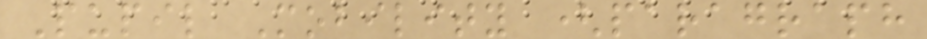Pupil Mobility (paragraph
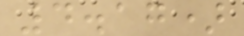4.17)
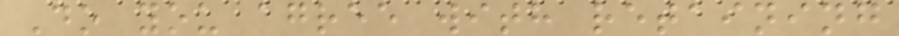Do you agree with retaining
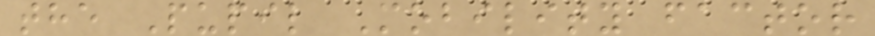the Pupil Mobility factor
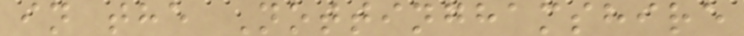in the Nottinghamshire
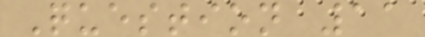Question 11
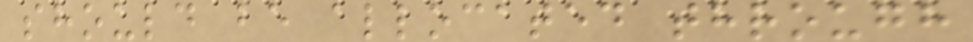should be allocated through
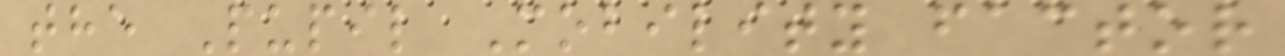the Pupil Mobility factor
